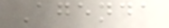Agenda
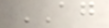AG
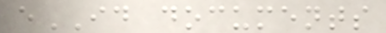eID documents
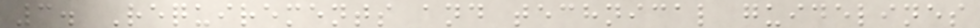3. Requirements and technical guidelines
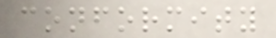conformity
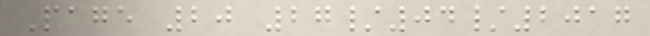Page 20 27/04/2017
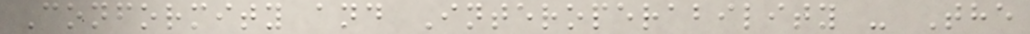Conformity and Interoperability - The
